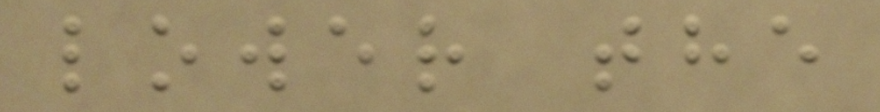lower the
